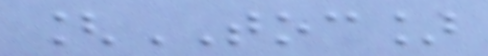[TOC]
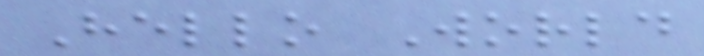Hello World
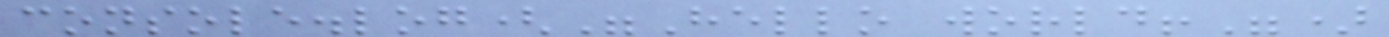console.log("Hello world!")
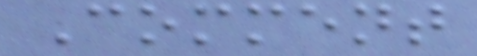Comment
